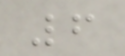6
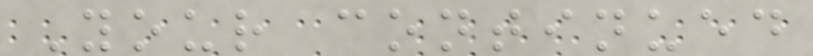Your continued
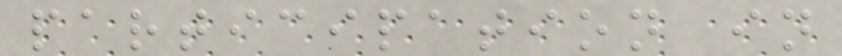participation in
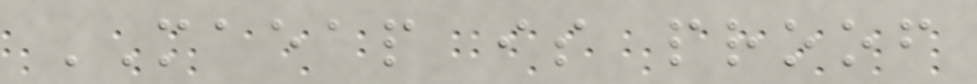MAEAP is proof
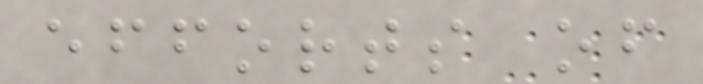efforts of
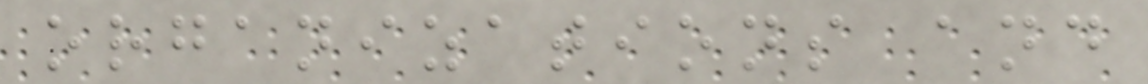organizations and
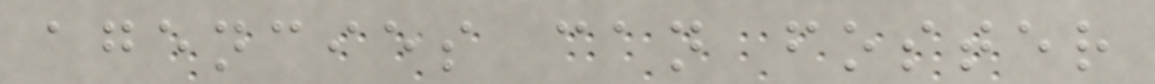agencies can foster
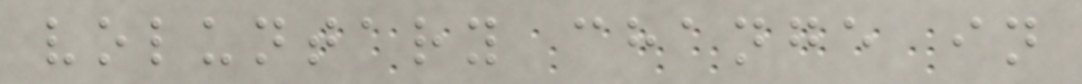voluntary change in
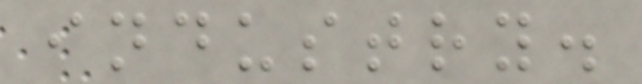industry.
